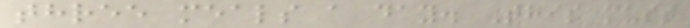three meals a day. This must
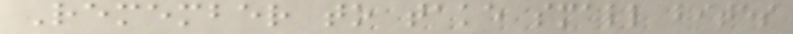Remember to take small bites
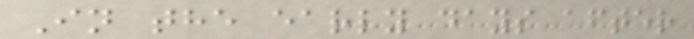In the early days after
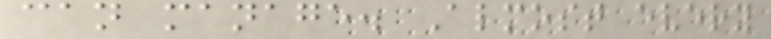can manage. Almost every
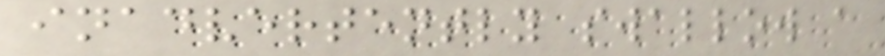inadvertently swallow a
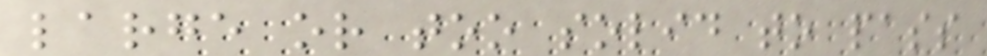large or too solid to pass
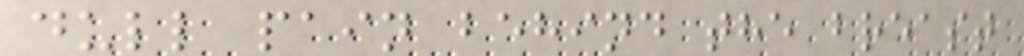dull pain behind the breast
